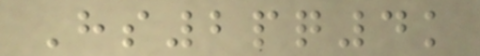Hs2pq4k
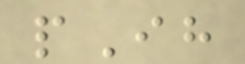pIh
